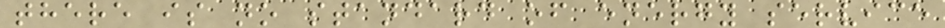there is no standard of energy service
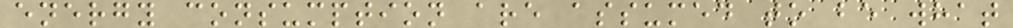energy consumption are assumed to be what
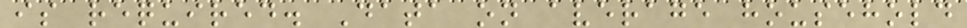is required. Data on average household
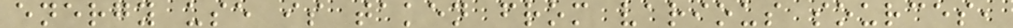energy use is taken from various sources,
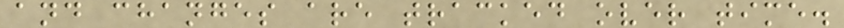and changes are tracked over time.
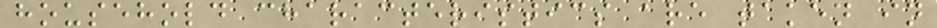household characteristics are taken in
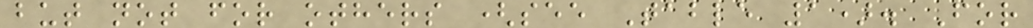but not for others (see Table 1). For
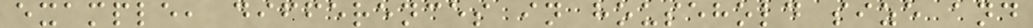example, differences in household size and
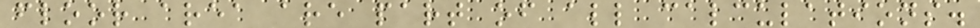floor area are part of all calculations.
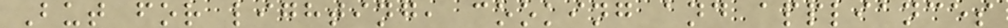But for lighting, cooking and appliances
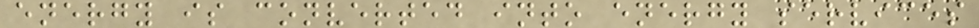energy is converted into energy services
